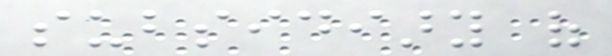subsidiary of
